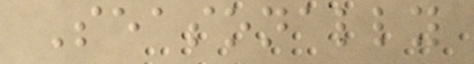Seasonally
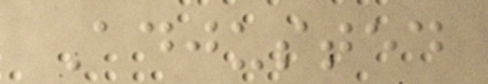Adjusted
